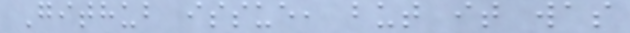Github issue, but it was
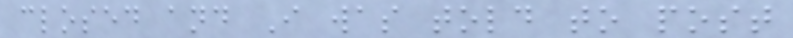closed and I was told to post
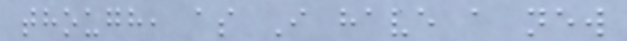though, as I have a new
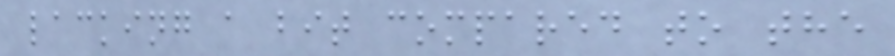lacking a bit compared to the
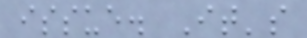issue. It's
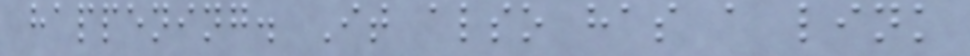happening. It also has a link
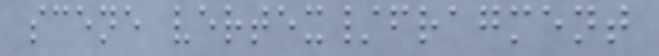scene vertex/fragment
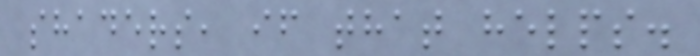shaders, if that helps.
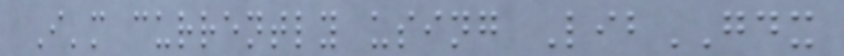I'm currently using LibGDX
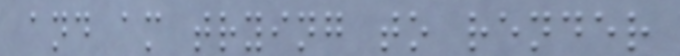and am trying to render
